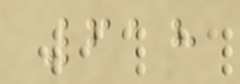618
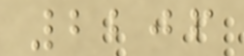2206
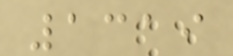1319
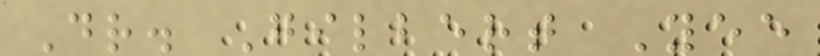Dr. Gilbert Yee
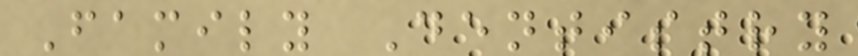Family Dentistry
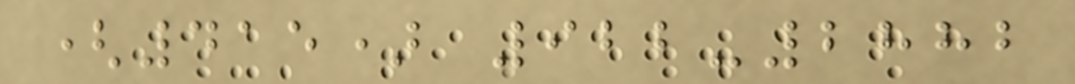(415) 922-2882
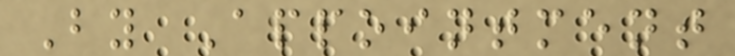By Appointment
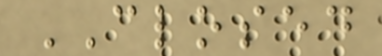CLOSED
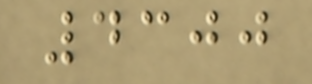4300
